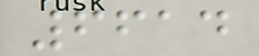6614
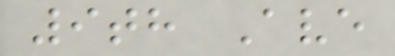9th Ave
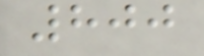800
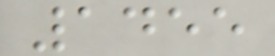1455
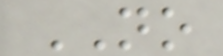NO
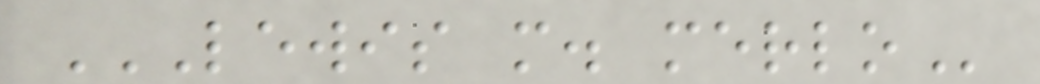LEWIS M. MERLO
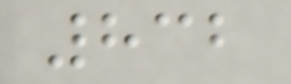832
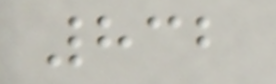832
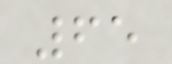65
